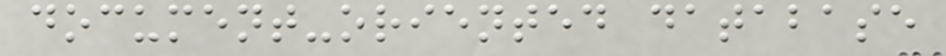document-oriented database
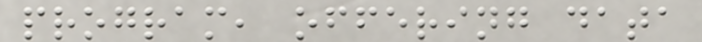program, offering data
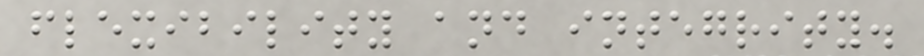flexibility and integrity.
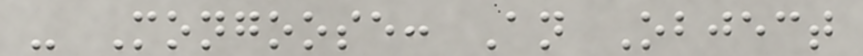- Mongoose: An Object
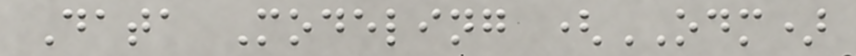Data Modeling (ODM)
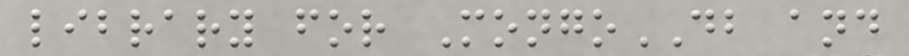library for MongoDB and
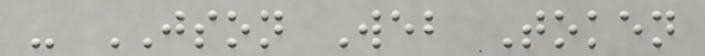- JSON Web Token
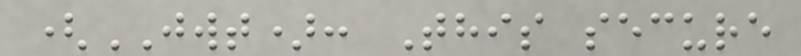(JWT): This secure
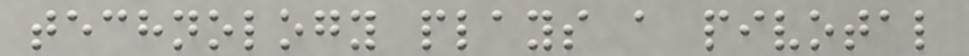technology plays a pivotal
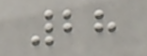28
